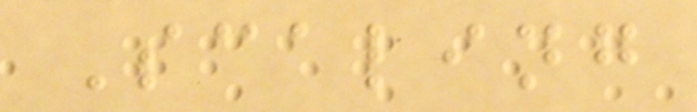Scaling
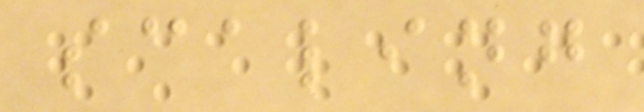scaling
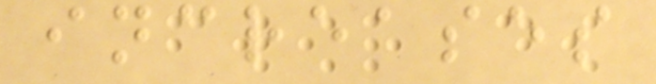increases
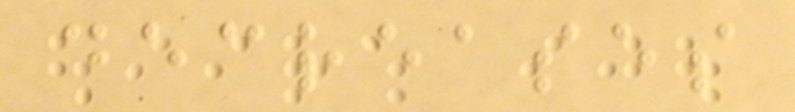decreases
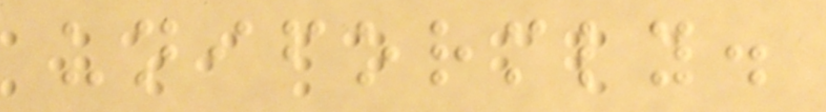uniformly.
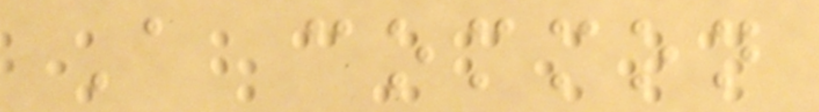A common
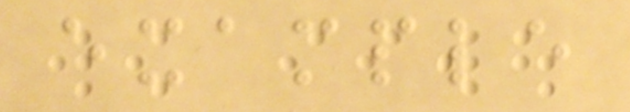example
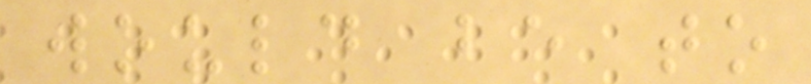would be to
